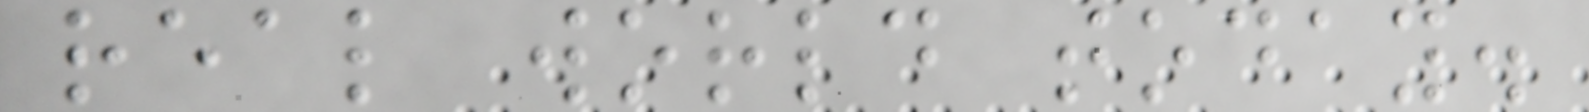real world today.
